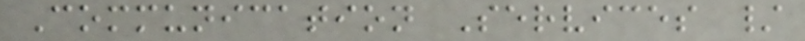Communication Services /
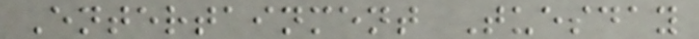Entertainment Tuesday
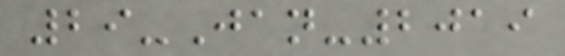29-Jan-2019
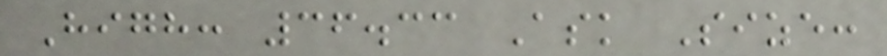High: 36.33 Ask Size:
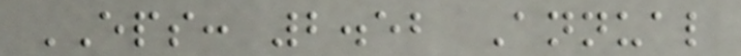EPS: 2.52 Annual
